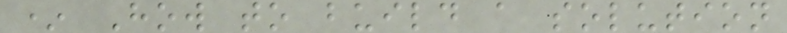* How to build a solution
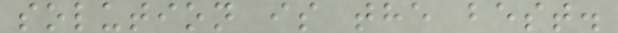solution is the best.
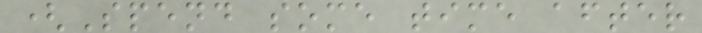(Spend some time after
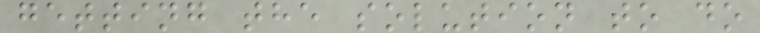getting the solution to do
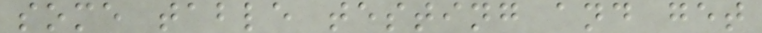some table testing and get
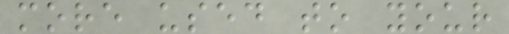more used to your
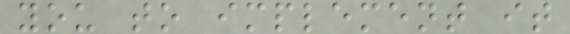you to implement it
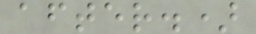after.)
